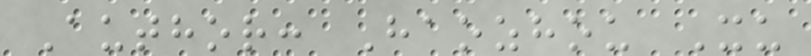Author: Haozhou Xu
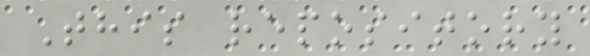This repository
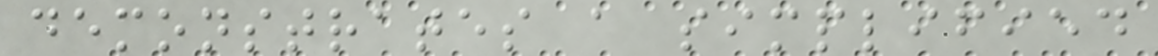demonstrates a simplified
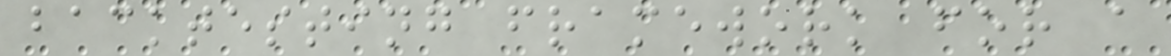backtesting framework for a
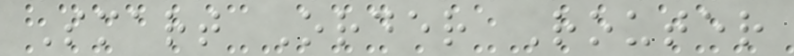Smart Order Router
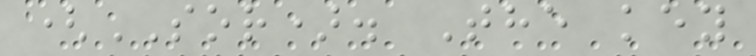(SOR). The key
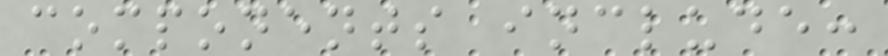components include:
